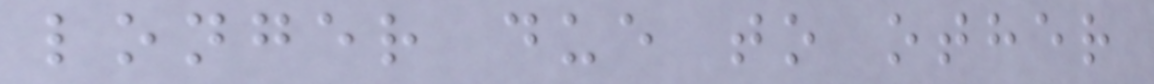longer due to other
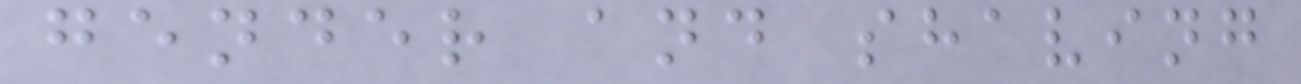gender and shaving
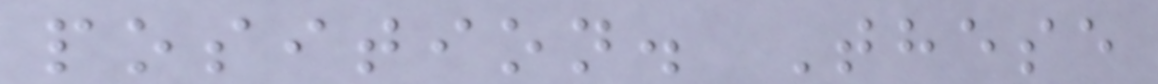position. These
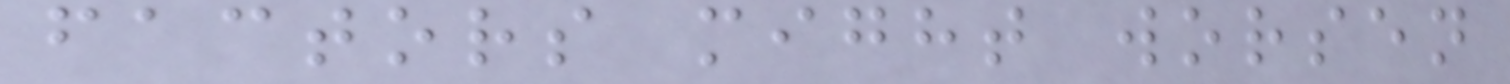factors might worsen
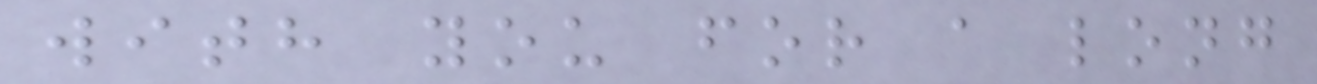with you for a long
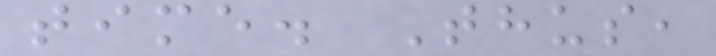time. Thus,
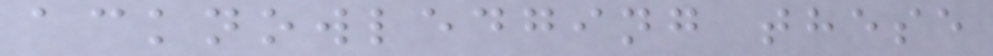acknowledging these
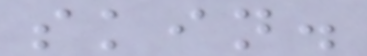skin.
